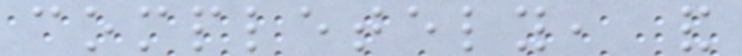completely, and
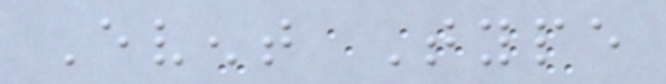Event Type
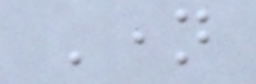Name
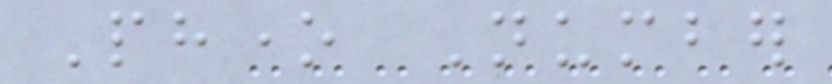Phone Number
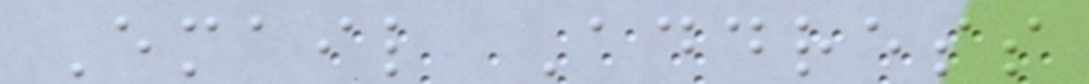Email Address
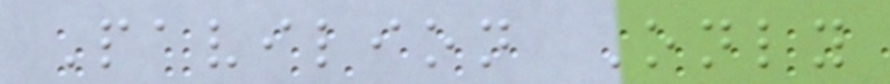Pavilion Only
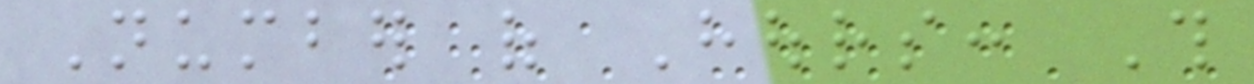Number of Hours: This
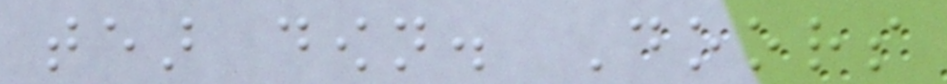tear down. Doors
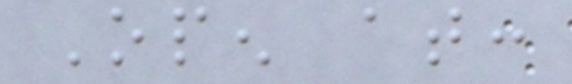Open at:
